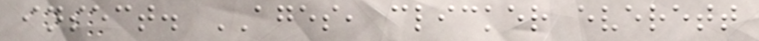insect. AGES, clicker everett
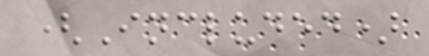(Included)
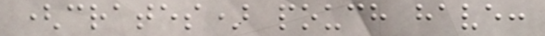(crates) pouch have:
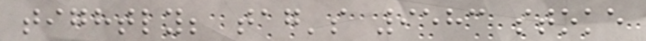tightly; tag's 9583 stoke
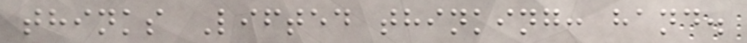thinks Lifted thinking: hand.
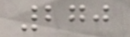270
